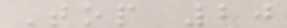Top 20
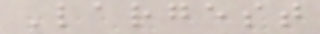Largest
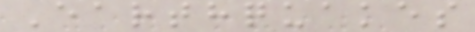Earthquakes
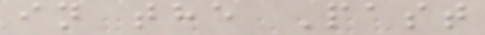in the Past
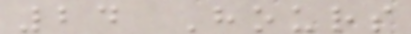24 Hours
